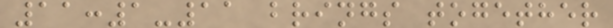11:1-11 brings together
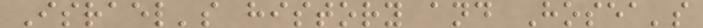Israel's history and Hosea's
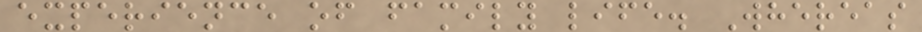experience of family life. Whereas
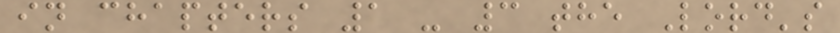in chapters 1 - 3 the Lord's
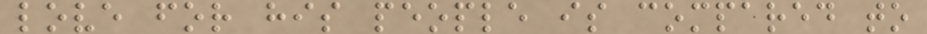love for his people is compared to
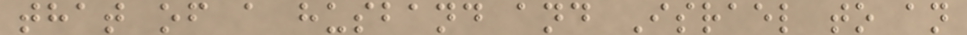that of a husband and Israel to an
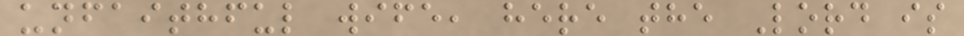unfaithful wife, here the Lord is
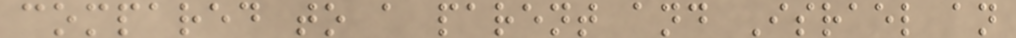compared to a parent and Israel an
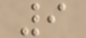9
